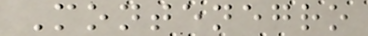Montenegro
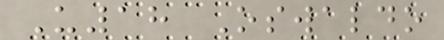U18 Oswaldo
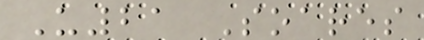U21 Soares
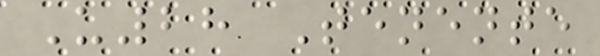U28 Tenente
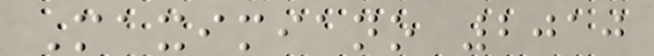Maximiano 2010
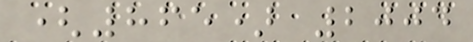(865) 2004
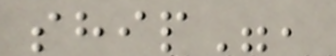ship",
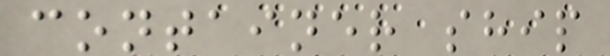container ship
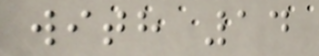with 14
